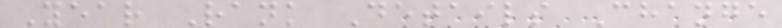Year Rank Details Change
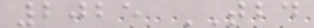2025 TBD
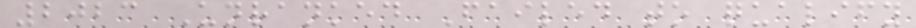2023 Unranked Failed to qualify
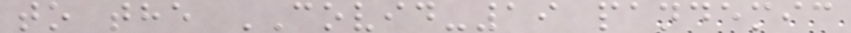to the COVID-19 pandemic
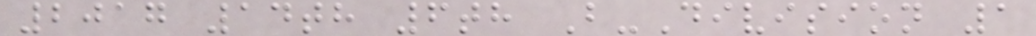2017 14th 6th B-Division 1
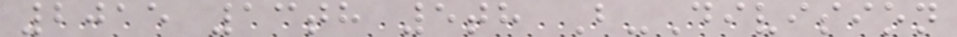2015 13th 5th B-Division
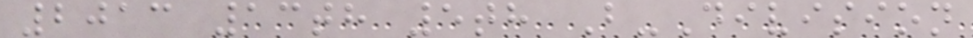2013 13th 5th B-Division
